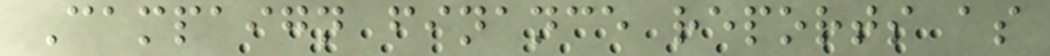Campaign finance reports as
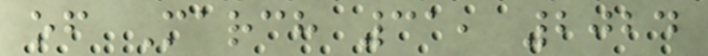of March 31, 2024
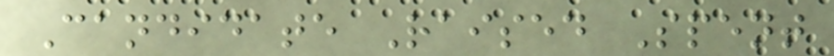Candidate Raised Spent
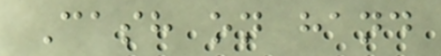Cash on hand
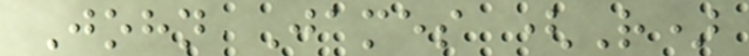John James (R)
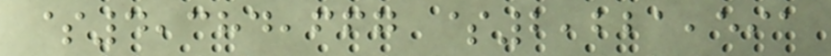$4,384,667 $2,221,591
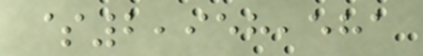$2,958,581
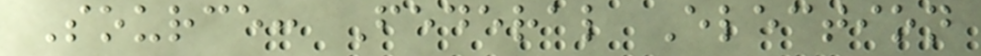Source: Federal Election
